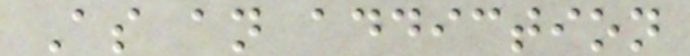As an addiction
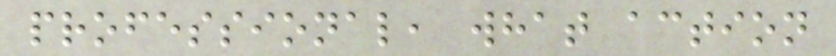professional, what action
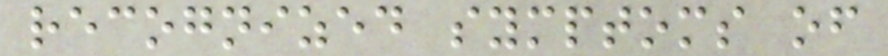recognized symptoms of
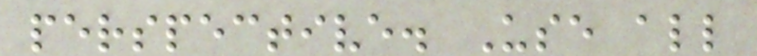perspective. Use all
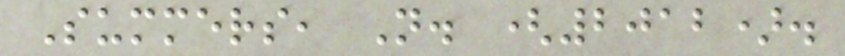Summers, N. (2012).
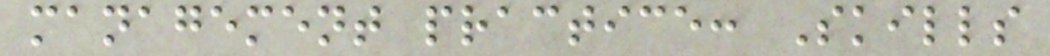management practice: Skills
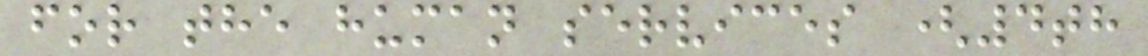for the human services (4th
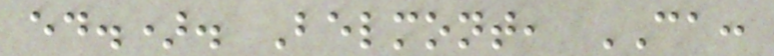ed.). Belmont, CA:
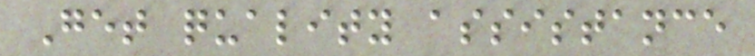Get quality assistance
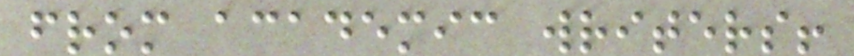from academic writers!
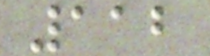112
